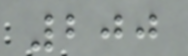200
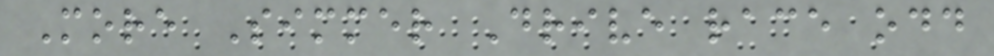More Simmer Drive race odd
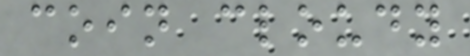coin cloudy
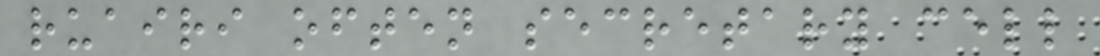ruairi often secretary cell
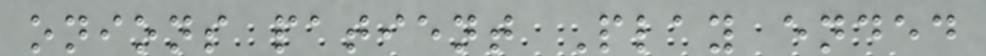onions patient Play ended
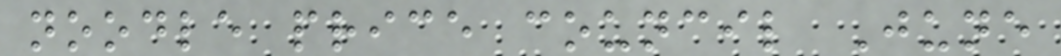noodle price council June
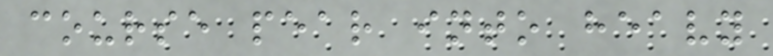course pear into heavy
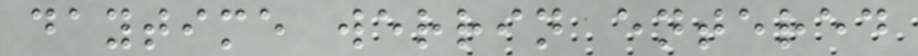daytime werrin entered
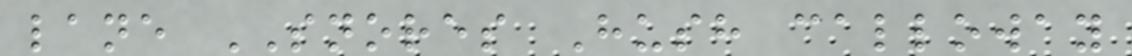lane SNORES Hush calloway
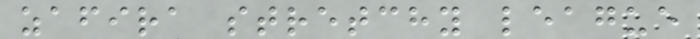zafira stretchy league
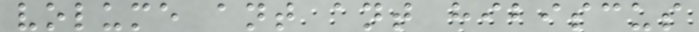volume ant ant hibiscus
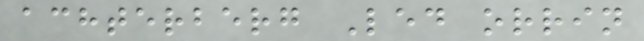achterberg Led orrin
